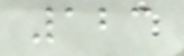123
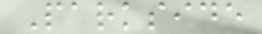Parkside
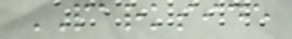PARKSIDE
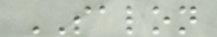SALON
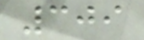309
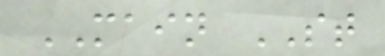MAIN ST
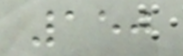150
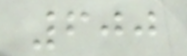600
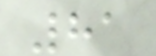81
